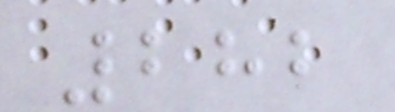282
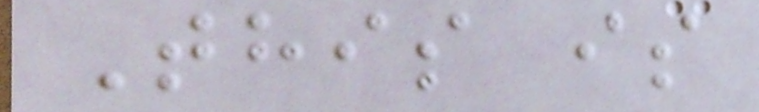This is
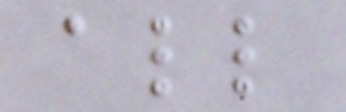all
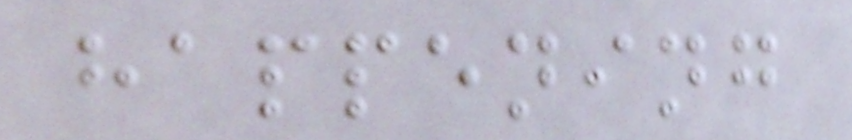happening
